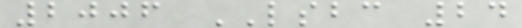2006 LSBC 24
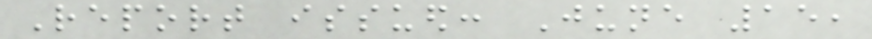Report issued: June 15,
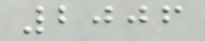2006
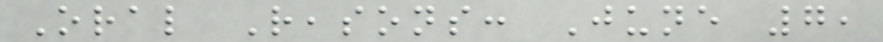Oral Reasons: June 7,
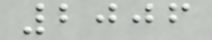2006
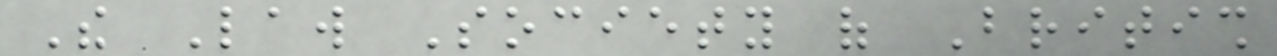The Law Society of British
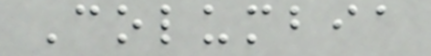Columbia
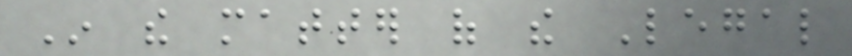In the matter of the Legal
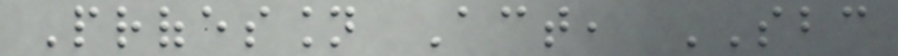Profession Act, SBC
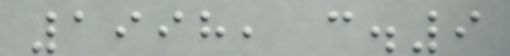1998, c.9
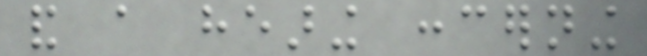and a hearing concerning
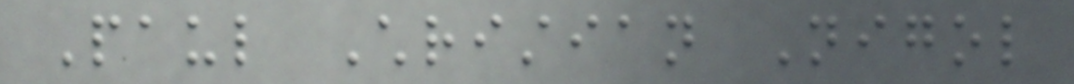Paul Christian Nigol
